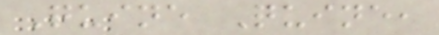Quine Quine,
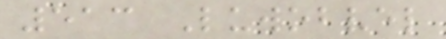513 Luwobvel
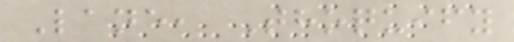Lane, Thoquify
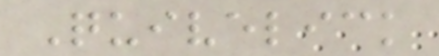Quivelick
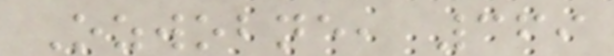Ozwobne, 369
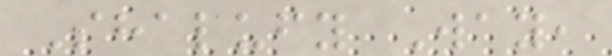Shalufy Way,
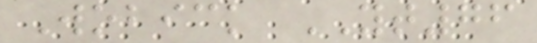Wobick YT76
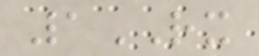1RX
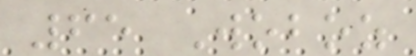65 Woboz
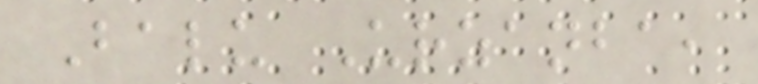Balu Urzanba,
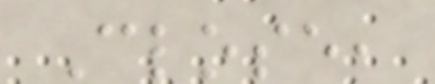Close,
